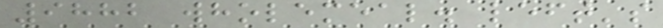9882 wholemeal. left's
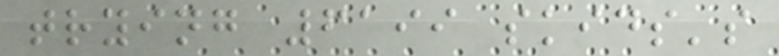trying 6199 skids's
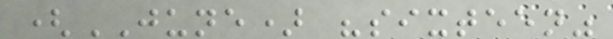(JUNE) "sixteen"
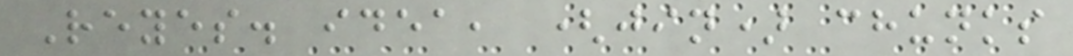Reyes. idea, (jin) chunks
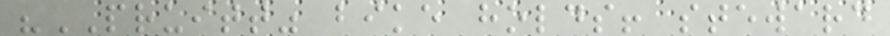"PRUITT" bike holds! steward
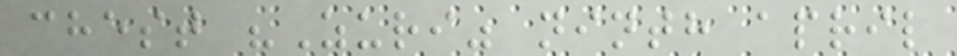chest "Zuri" ninth april
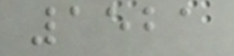1521
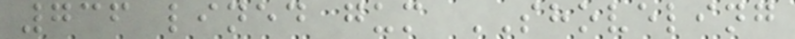736 lined gum SHOVELING
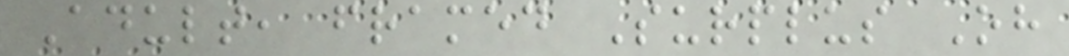Adult, framed Surplus Oh
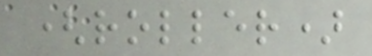(roller)
